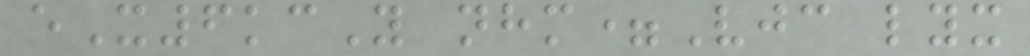eX6kcY nhm=Vjc lyx
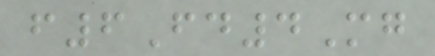f6Fd4Mg
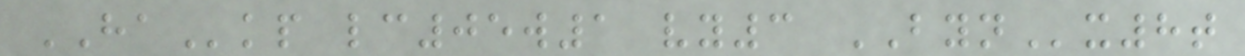HAkp lc05w1 vy3 BYNx8t
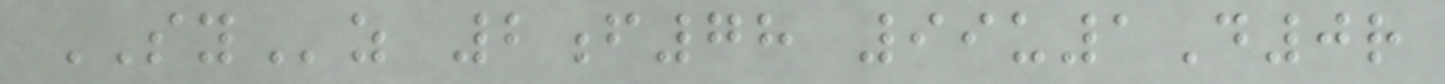SYz 2f78 99u1D0r
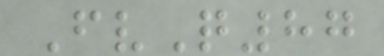FvQ87
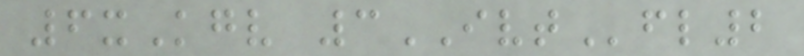6xKgv 3IVTfl2
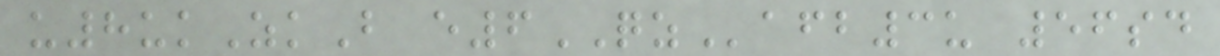u8ukZkB e6QZafb3u 56sd
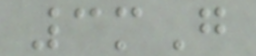3mG
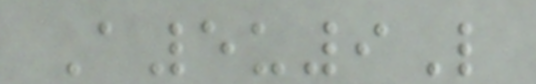A5u9L
